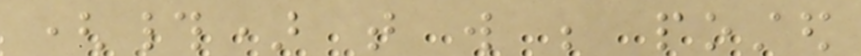(#) that will be posted
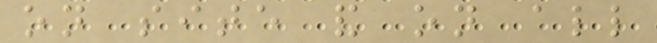on site and on all
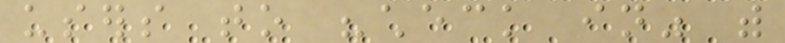users to "check in" with
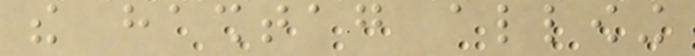the hashtag allowing
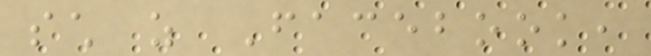such as Facebook,
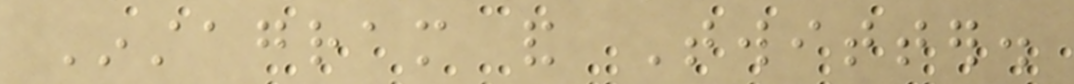Instagram and Twitter.
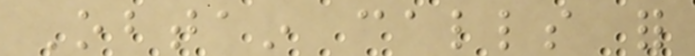Obtain calls for
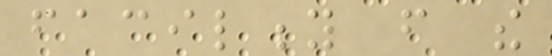facility from the
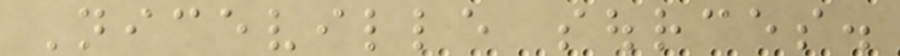Niceville sources.
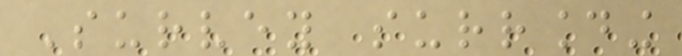Survey surrounding
